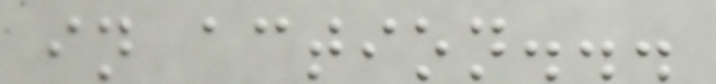in action...
